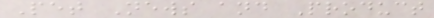Pet News and Product
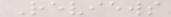Reviews
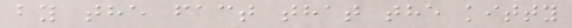by the fact that the kitty
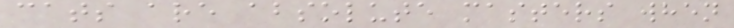cats are absolute masters when
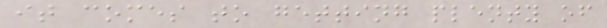it comes to getting plenty of
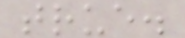true.
